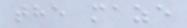the maze
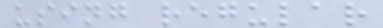using regular
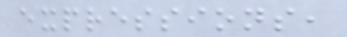expressions,
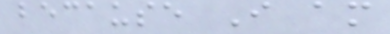because I am
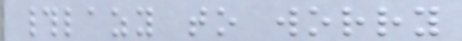#lazy to worry
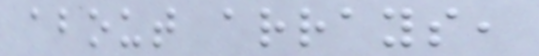about arrays,
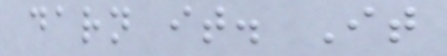darn it. It
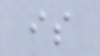is
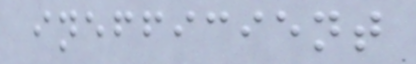inefficient
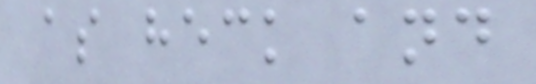as heck and
